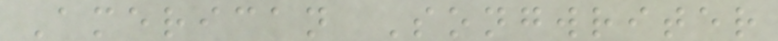American Songwriter
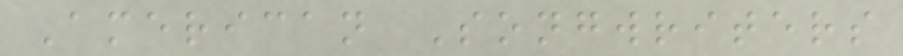American Songwriters
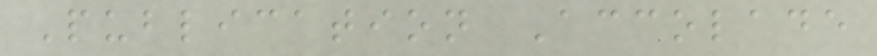Publication Accolade
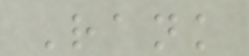Rank
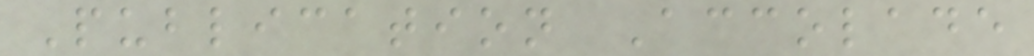Publication Accolade
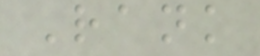Rank
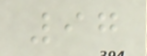97
